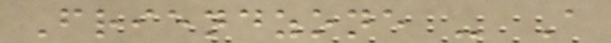Friendzone - A
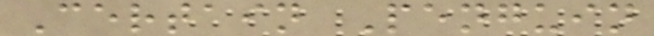Certain Penguin
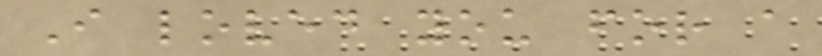I loved you for a
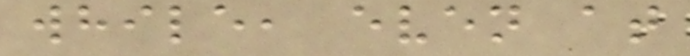while, even at
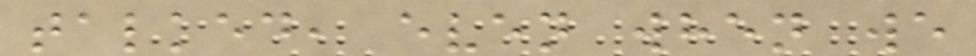talked, even when we
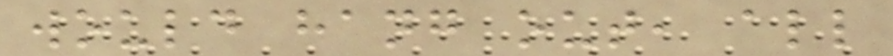would hang out, all
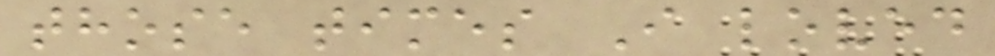those times I loved
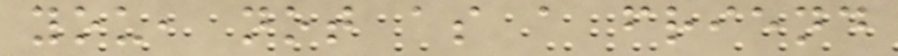you, not as a friend
